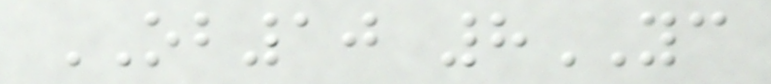OB10 8YC
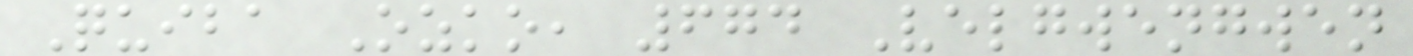Quiba Ozko, 674 Velgwengwen
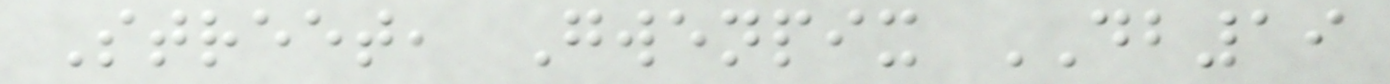Street, Gwenpix DB19
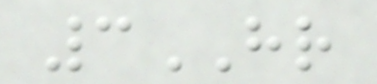3HR
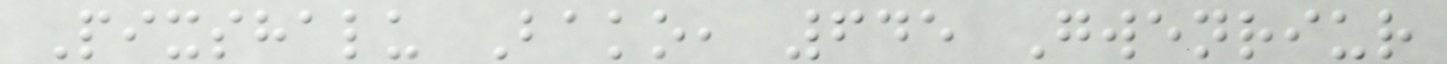Pixshalu Bako, 645 Gwenriur
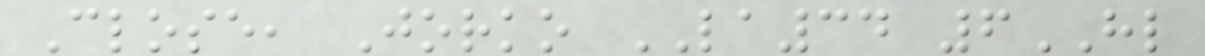Close, Jorko LA34 6HL
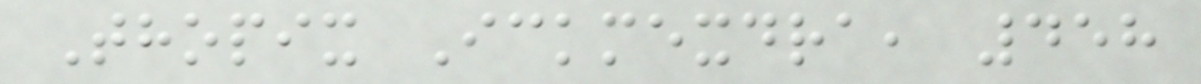Thopix Ickmexdra, 458
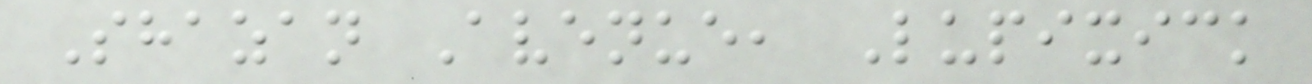Shazan Avenue, Lupixick
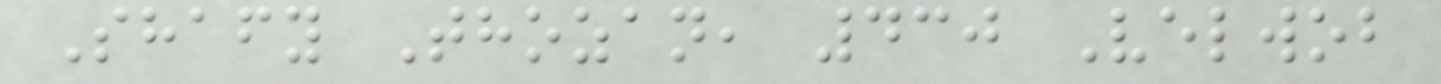Shafy Thozan, 430 Velwob
